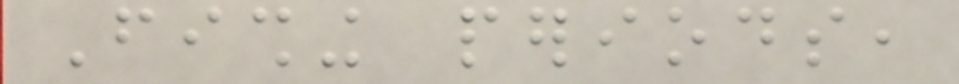Fishing periods,
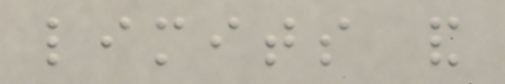limits and
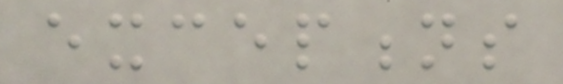exceptions
